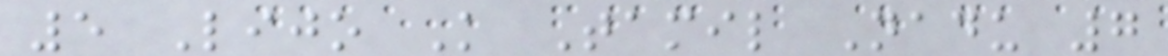5 Lijo K Tamil Nadu 7
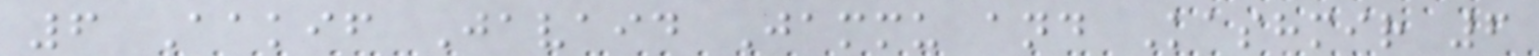6 Aakif Javaid Jammu and Kashmir 6
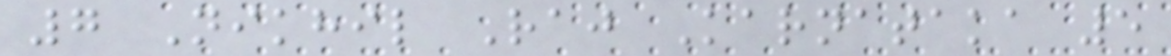7 Nikhil Raj Karnataka 5
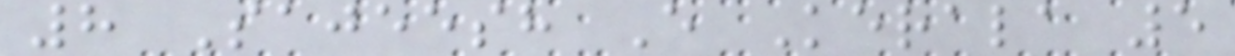8 Sajeesh E Kerala 5
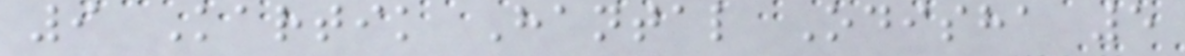9 Kartik Hantal Odisha 5
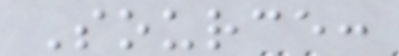Source:
